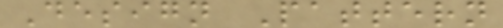Design Pattern
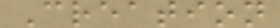Creation
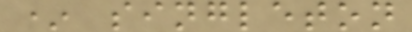* singleton
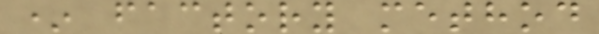* factory method
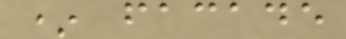* facade
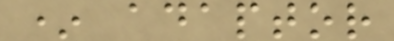* adaptor
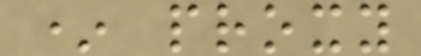* proxy
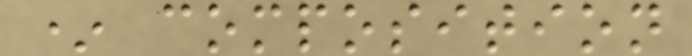* composition
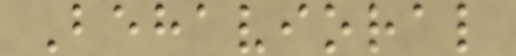Behavioral
